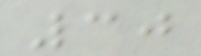30
